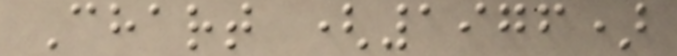Chart (1976)
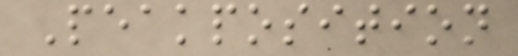Peakposition
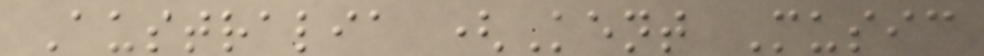Australia (Kent Music
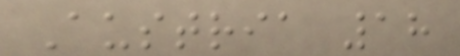Austria 18
